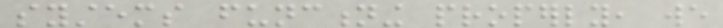systems functioning properly, we
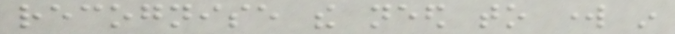recognise the need to work in
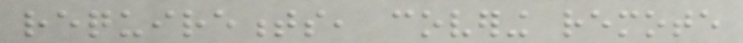requirements, covering remote
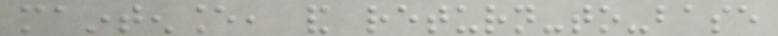maintenance, and return-to-base
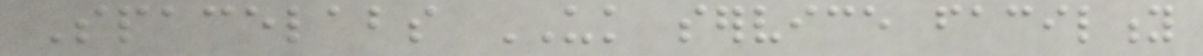Spacelabs UK service facility
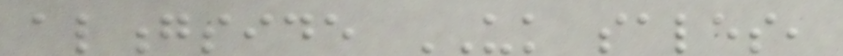alongside UK sales,
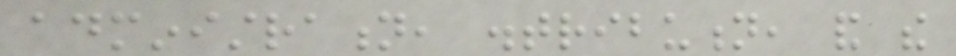administration, distribution, and the
